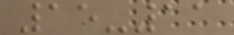15-11
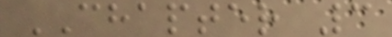CHAPTER 3
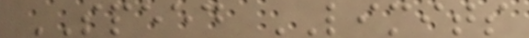SPEED LIMITS
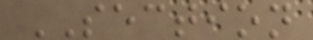SECTION
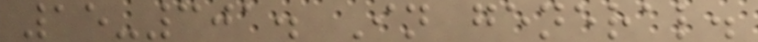15-301. In general.
